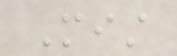Mist
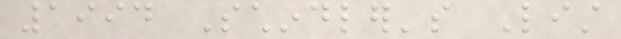1994 Schindler's List
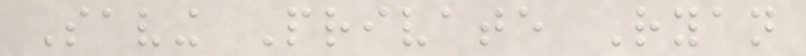Saving Private Ryan
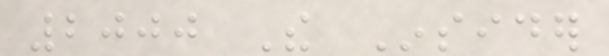2000 The Insider
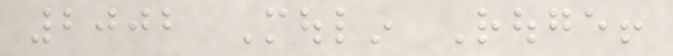2002 Moulin Rouge!
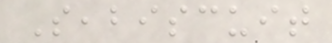Seabiscuit
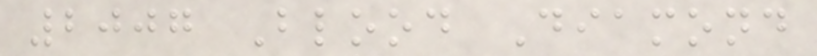2007 Blood Diamond
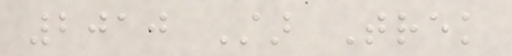2010 Star Trek
